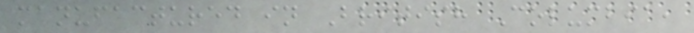manufactured in British Columbia,
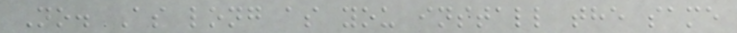No. As long as you install the same
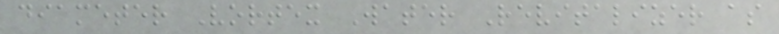diameter Vortex Water Revitalizer as
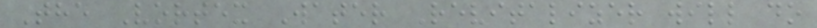The Vortex Water Revitalizer will do
